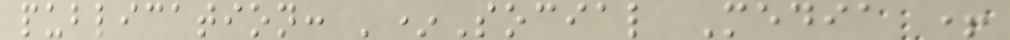publication: '*Social Media +
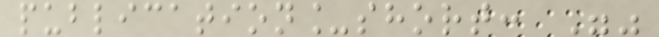publication_short: ""
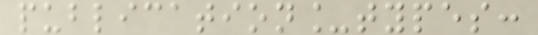publication_types:
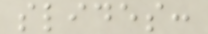slides:
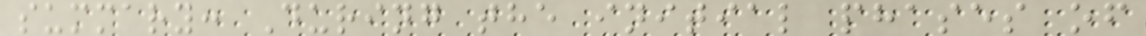summary: During the initial phases of
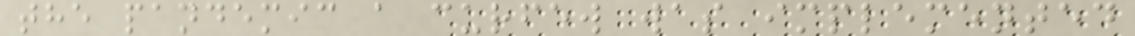the pandemic a curfew was implemented
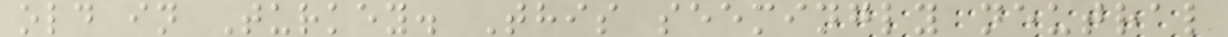old in Turkey. This seemingly neutral
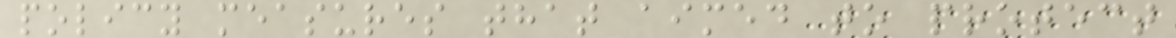policy measures that aimed to protect
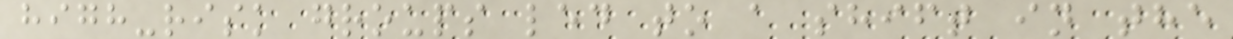high-risk groups led to a shift in the
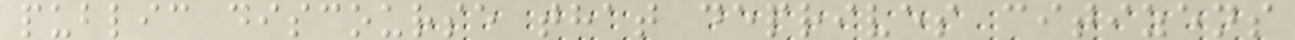public discourse that deprives citizens
